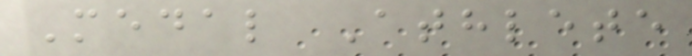Medal Athlete
